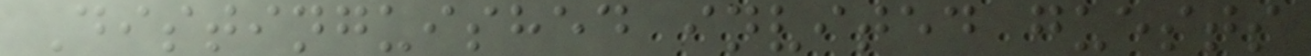Distinguished invited guests
